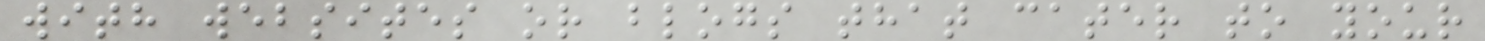with websites or blogs that cater to your
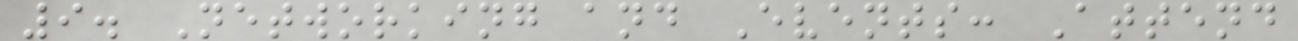9. Networking and Events: Attend
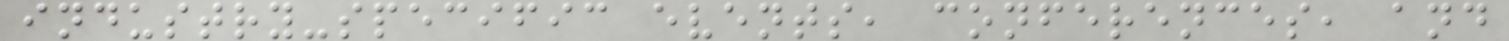industry-specific events, conferences, and
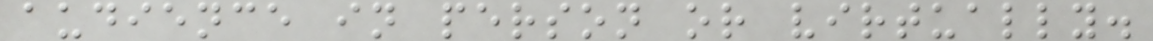audience in person or virtually.
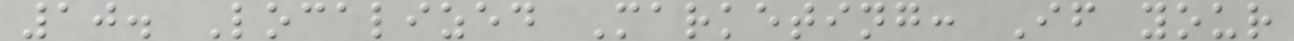10. Localized Marketing: If your
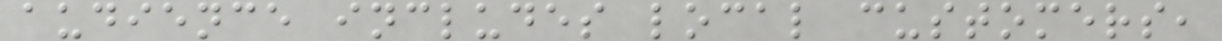audience includes local customers,
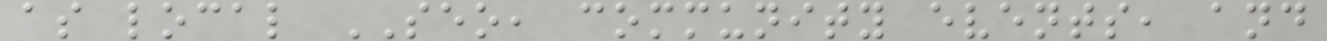as local SEO, community events, and
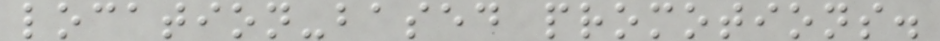location-based promotions.
